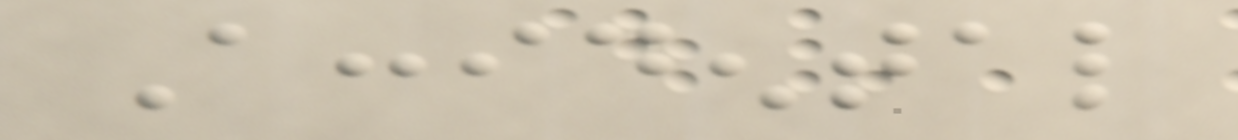Accidental
